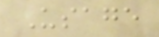Usage
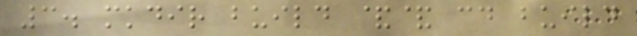3. mkdir build && cd build
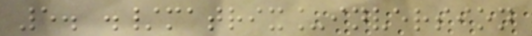5. ./matrix_inversion
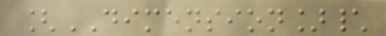[DIMENSION]\
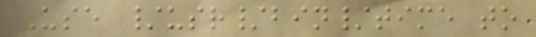Use /usr/bin/time to
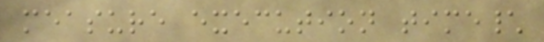measure execution time\
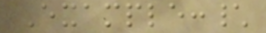Example:\
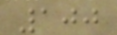100
